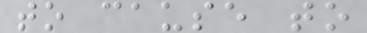to cause to
